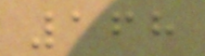168
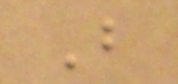B
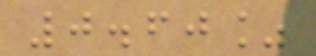0.60%
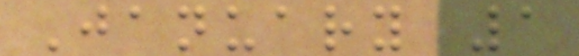January 1
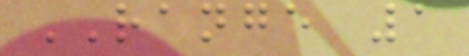RANGE 1
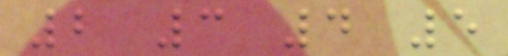2 3 4 5
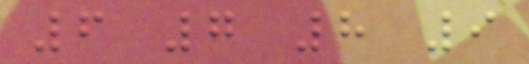6 7 8 9
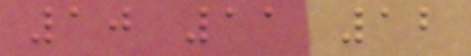10 11 12
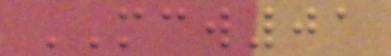MCW01
